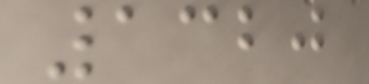1320
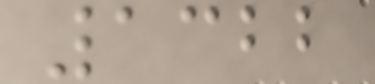1322
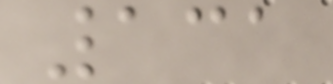131
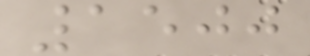1500
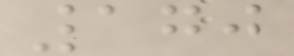170
